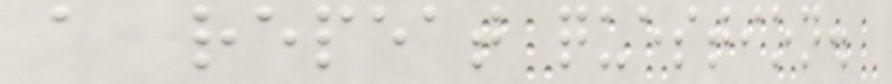a repeat question.
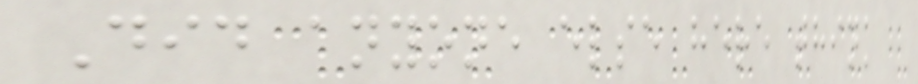Did anyone else here think
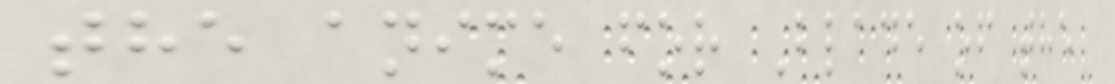the anime for Blade of the
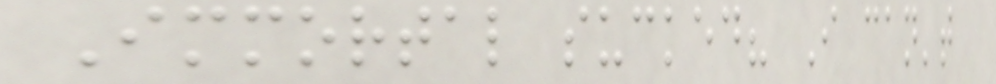Immortal sucked? I can't
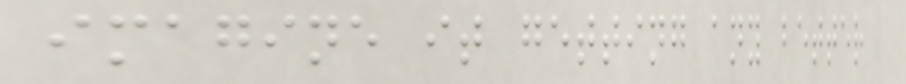imagine it getting any better
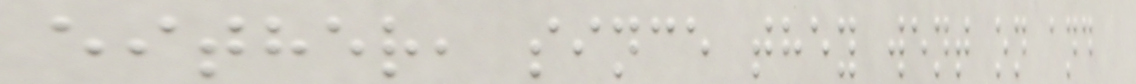either, since they went on and
